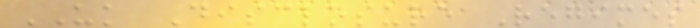UK Disclosure Regimes
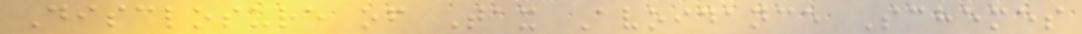Disclosure of Tax Avoidance Schemes
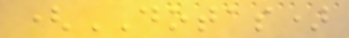(DOTAS)
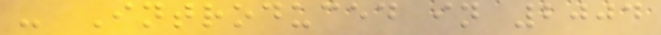- Introduced in 2004
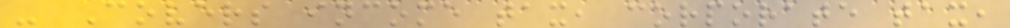- Covers income tax, corporate tax,
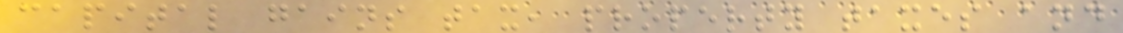capital gains tax, property taxes and
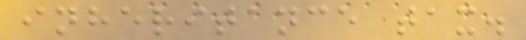inheritance tax.
